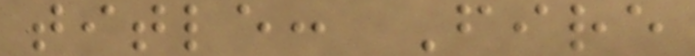title: Fire
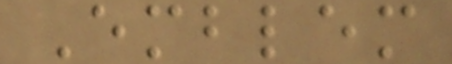Emblem
